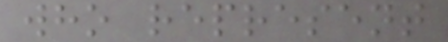who represent
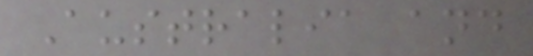Australia and
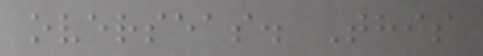overseas. This
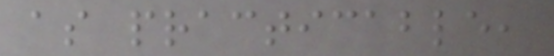as practicable,
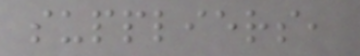suppliers,
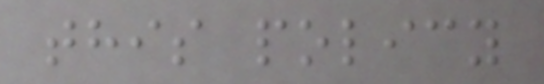this policy
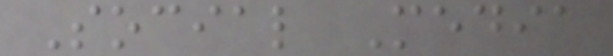Social Media
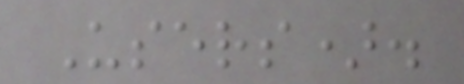Users).
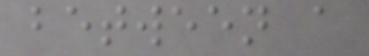between a
